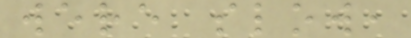were slow,
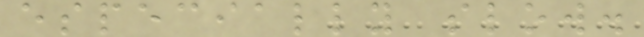especially slow.
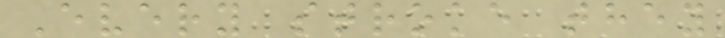Every stroke they
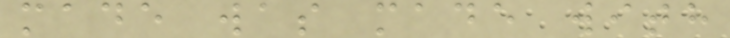made was made with
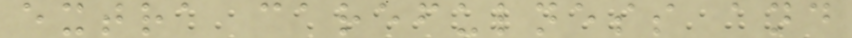extra carefulness and
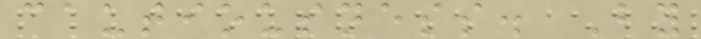cautiousness. By
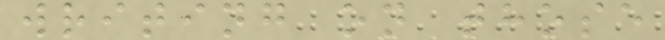writing on those
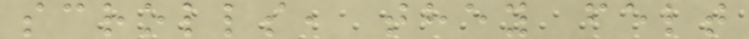scrolls, they felt
